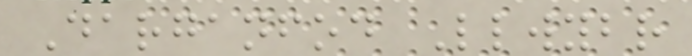Darganfod Llwybr
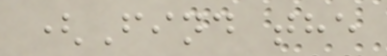(Find the
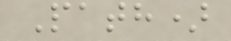Path)
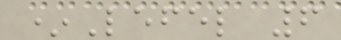*Lefel 6
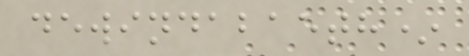dewindabaeth*
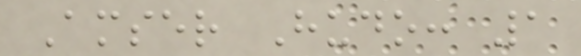Amser Hudo: 1
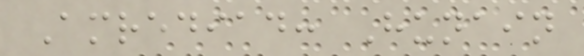Amrediad: Hunain
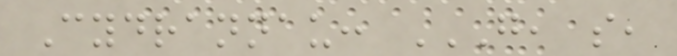Cydrannau: G, S,
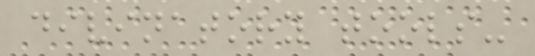divinatory tools-
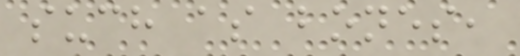such as bones,
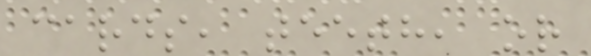cards, teeth, or
